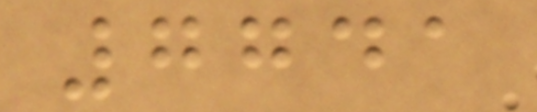7741
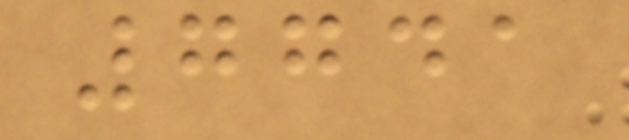7741
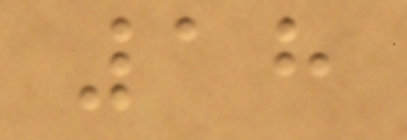18
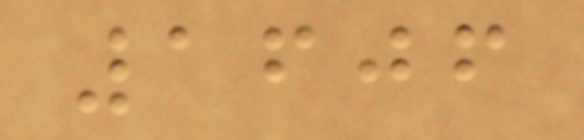1606
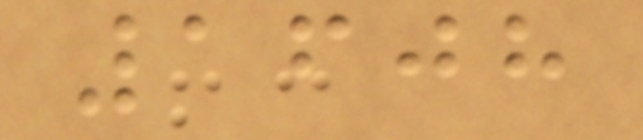1608
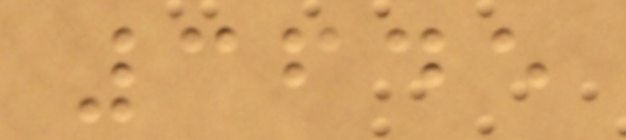3645
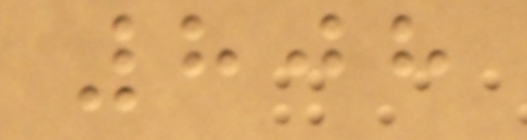808
